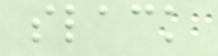slack
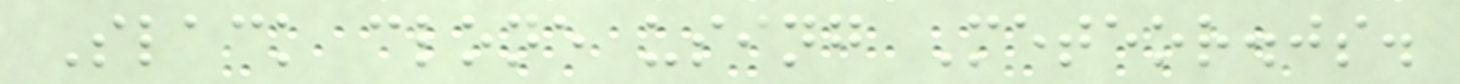Slack clone using Meteor.js.
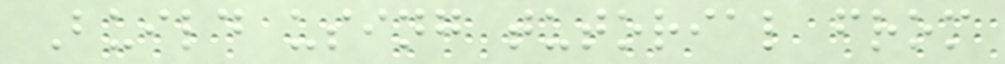Build using tutorial from
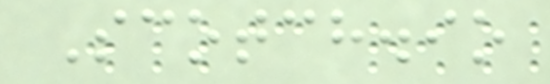Scotch.io
